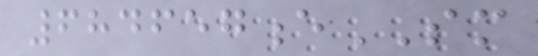684657eSM
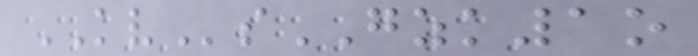KVsGZK1o
